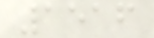1516
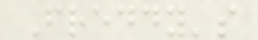Freddy's
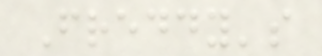Freddy's
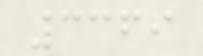3369
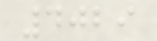4029
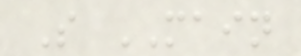S MAIN
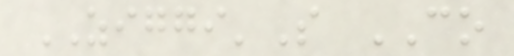ZIGGI'S CO
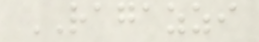RAGAZZI
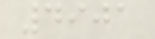4901
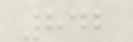842
